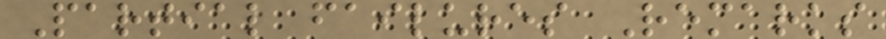Partial failures Remarks
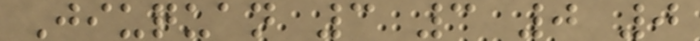Jiuquan 3 3 0 0
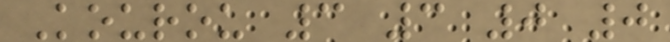Kourou 3 3 0 0
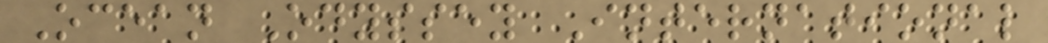Ocean Odyssey International
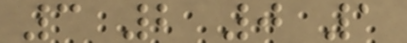3 2 0 1
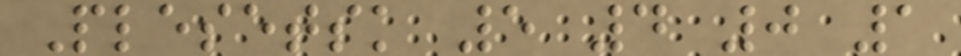Plesetsk 5 4 0 1
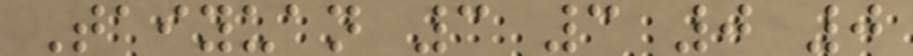Taiyuan 3 3 0 0
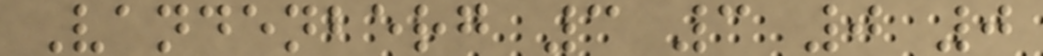Vandenberg 3 3 0 0
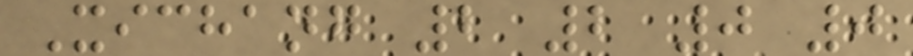Xichang 2 2 0 0
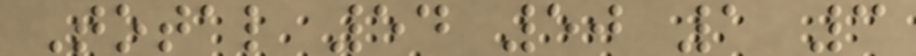Total 54 50 1 3
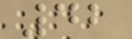42
